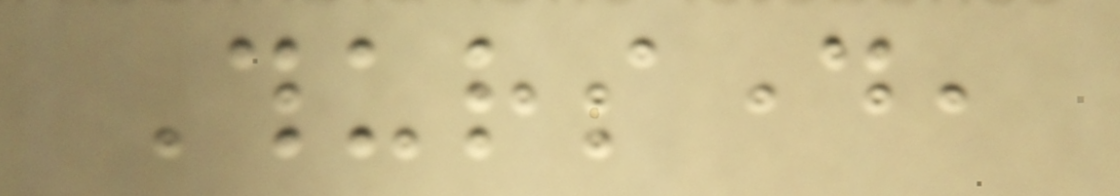Thursday,
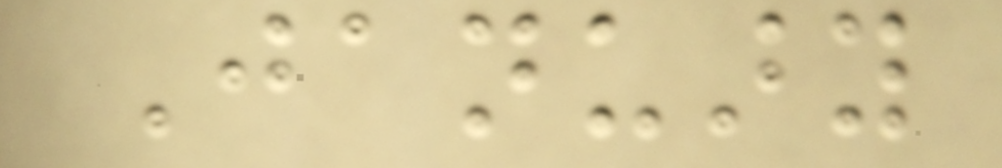January
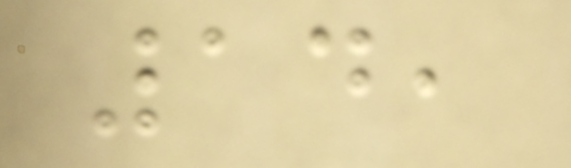14,
